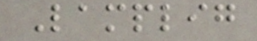Lamplig
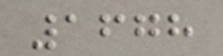1678
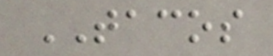TACOS
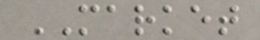MARKET
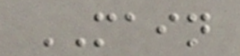MAIN
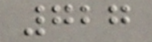727
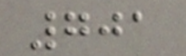701
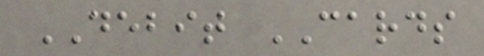DEBIT CARDS
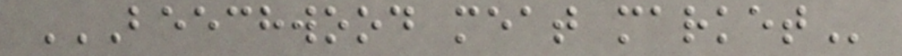BEECHWOOD MEAT MARKET
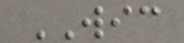WIC
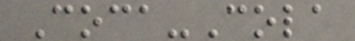Coca-Cola
